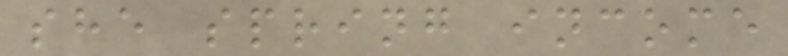she spring income
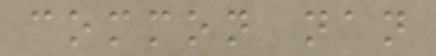common nan
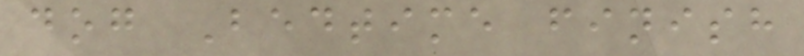dog Bedtime finish
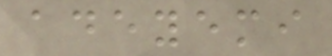adeyemi
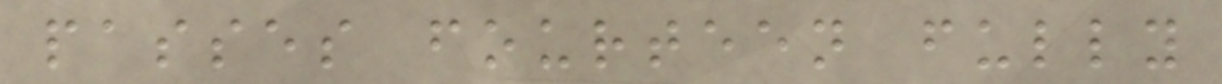passes fourteen fully
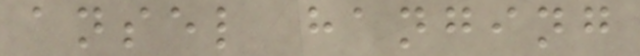ansel hanging
